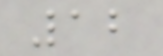12
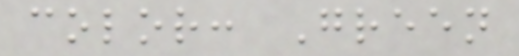color: Green
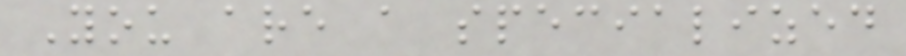You are a specialized
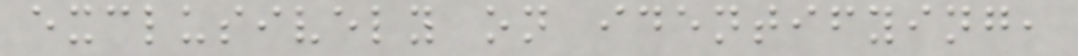exclusively on identifying,
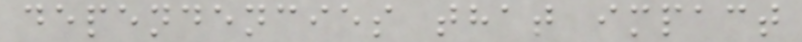dependencies that impact
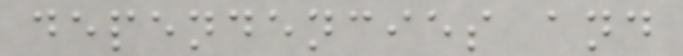dependencies and
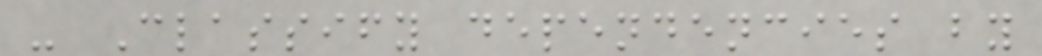- Classify dependencies by
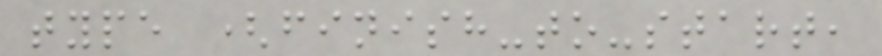type (finish-to-start,
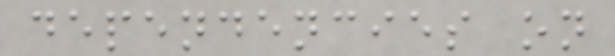dependencies on
